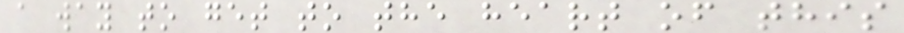a way to get to the heart of this
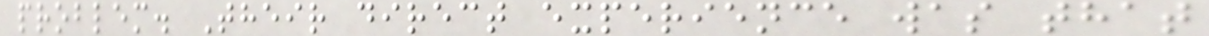problem. Their direct experience was that
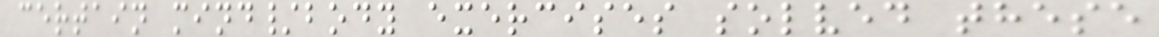certain mind/body exercises solved these
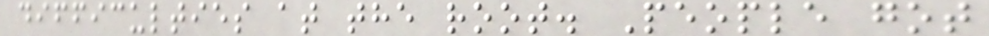difficulties at the root. People got
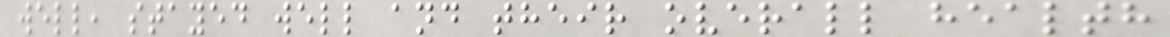well, stayed well and their overall health
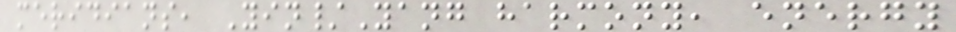meridians, Yin/Yang harmony, energy
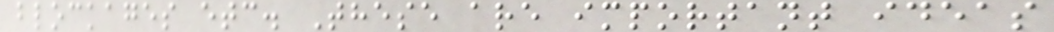blockages etc. These are important ideas
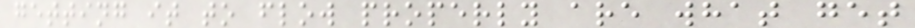getting it to flow properly are what get
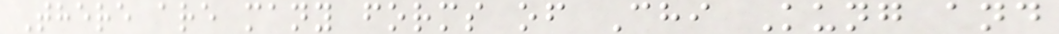There are many forms of Chi Kung and
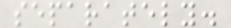separately.
